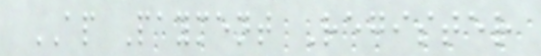AP Payment Register
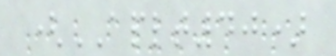(APLT40)
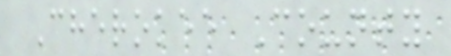Cherokee County
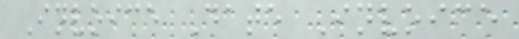Invoice Date Invoice
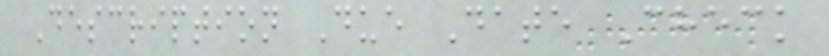Description Due Date Check
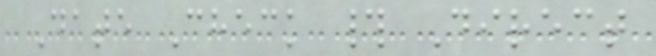Date Check # Direct
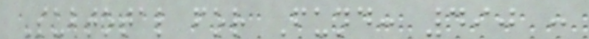Subtotal for Fund: 490 :
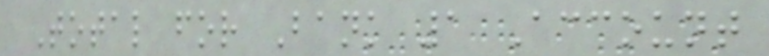Total for Bank 1 Account
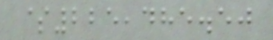$225,485.50
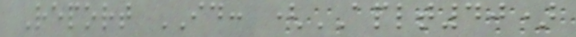Report ID: (APLT40)
